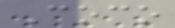Coco
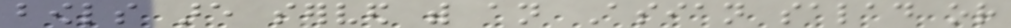bowls are served with an Asian salad or
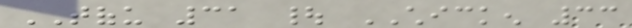TOFU 31 | CHICKEN 33
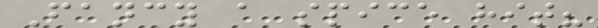Fancy a spice hit?
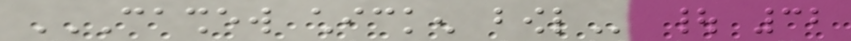CASHEW CHICKEN BOWL | 32
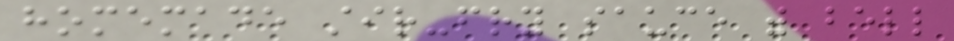homemade stir-fry sauce with bell
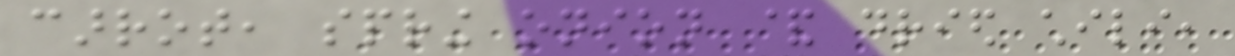carrot, spring onion & dried chili,
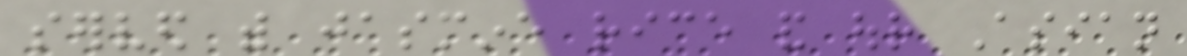served with jasmine rice and our Asian
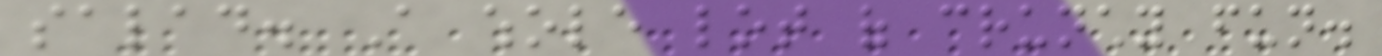salad. A whole lot of crunchy fun.
